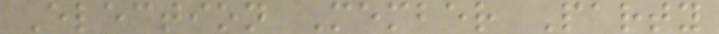Election Member Party
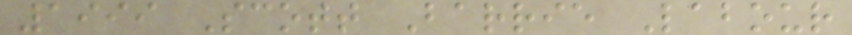1999 Scott Barrie Labour
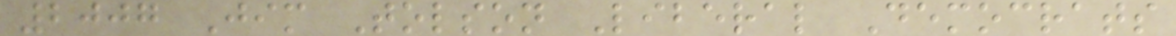2007 Jim Tolson Liberal Democrats
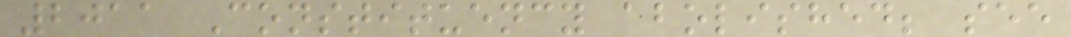2011 Constituency abolished; see
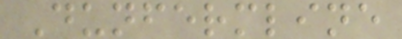Dunfermline
